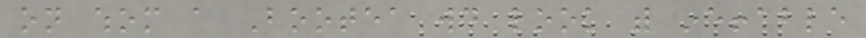on whom a Bootea would look with ineffable
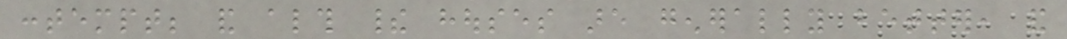contempt; and although their houses are generally better, and
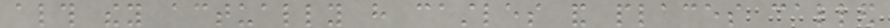although they actually have castles and places called
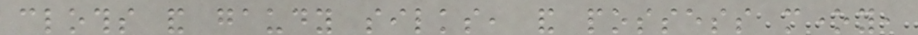cloths and gaudy silks, and possess money,
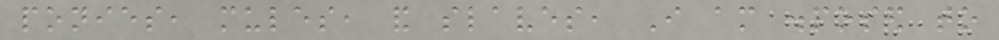ponies, mules, and slaves, I am disposed to
